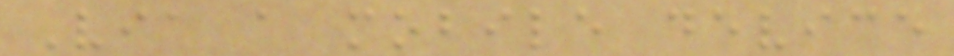Via a mobile device
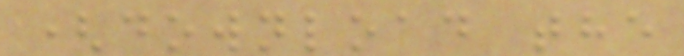(download the
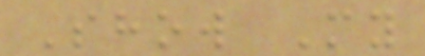Show My
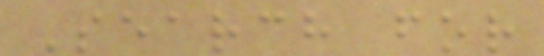Search for
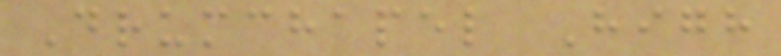Drumchapel High
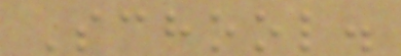School.
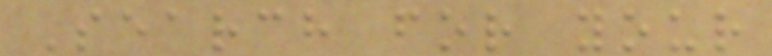Search for your
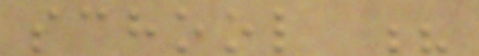school ?
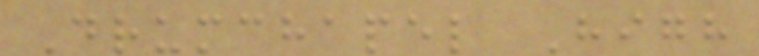Drumchapel High
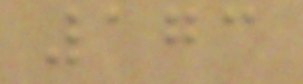173
